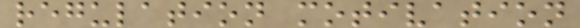regulation motivation
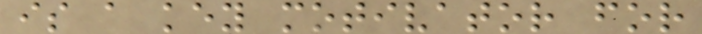is a key motivator for
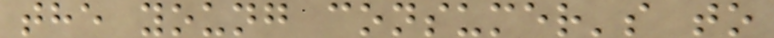the young consumer's to
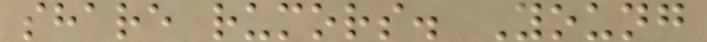share rumors. Young
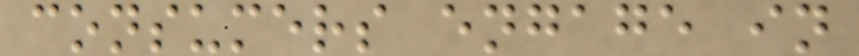consumers engage in
